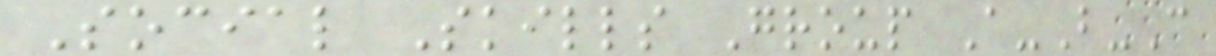Social Skills Group A-B-C
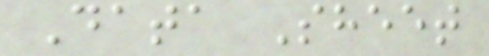Data Sheet
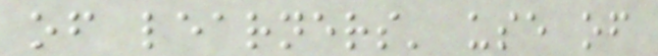of learners' use of
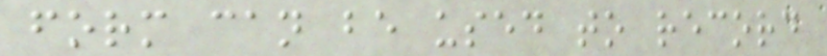form can be used to record
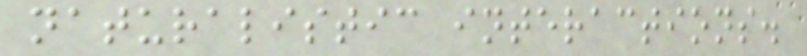naturalistic interactions.
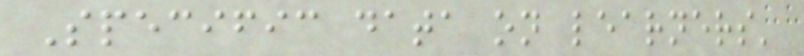Specific data on learners'
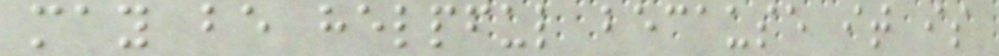may be helpful because it is
